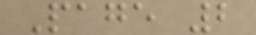Page 2
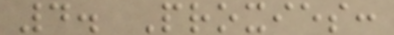4. Proxies:
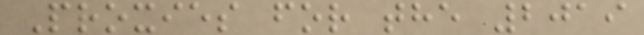Proxies for the 2019
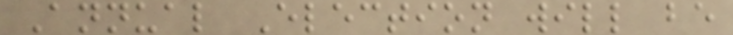Annual Election will be
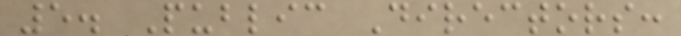5. Public Directors:
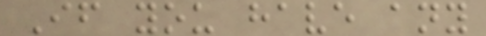If you have any
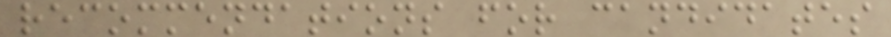recommendations for candidates
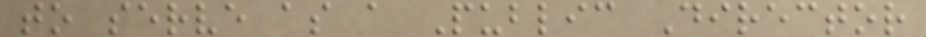to serve as a Public Director
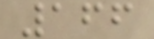166
